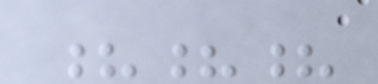???
